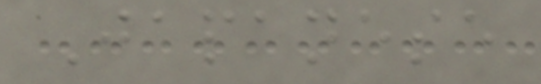Japanese
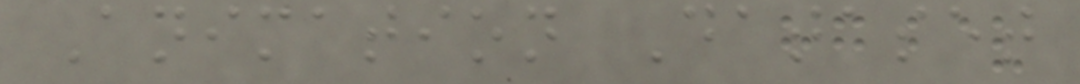Animation Dataset
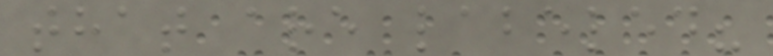that are labeled?
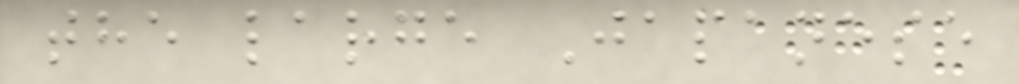the large Japanese
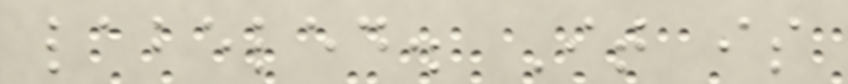labeled. It is
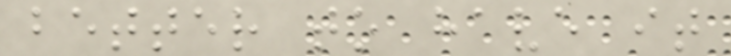better to have it
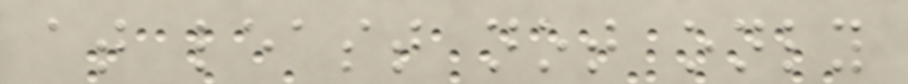at least not only
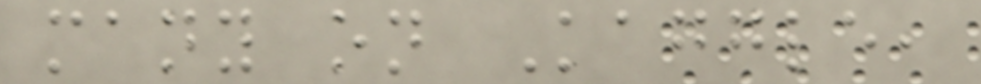many on Kaggle,
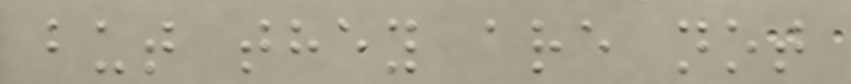but they are not
